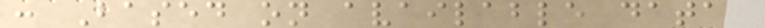: Based on available data,
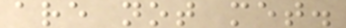are not met.
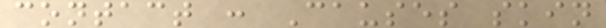contact : Causes skin
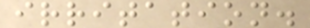irritation.
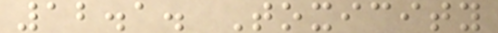12.1. Toxicity
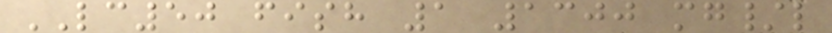LC50 fish 1 1300 mg/l
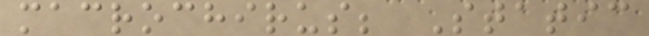macrochirus; Static
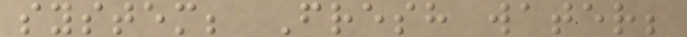system; Fresh water;
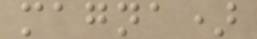magna)
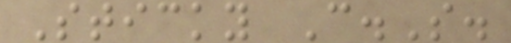Sticky C.S.
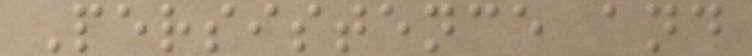Persistence and
